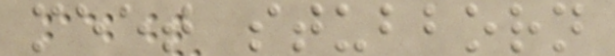meet stubborn
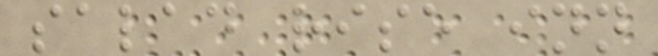salad rise inn
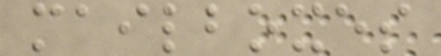mailboxes
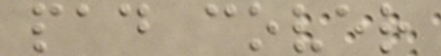pad cover
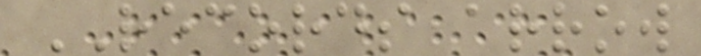RECORDS arrow
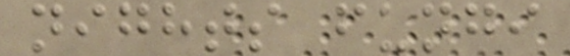nights fungi
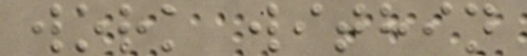work within
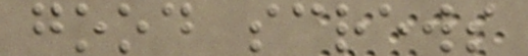good screws
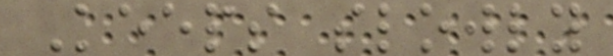Keeps slowly
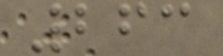263
